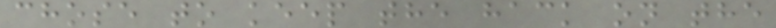chose to keep the hack on the
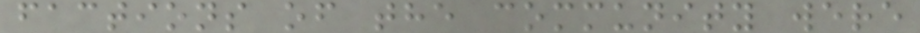factions of the community were
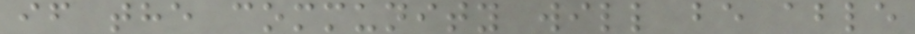if the community will be able
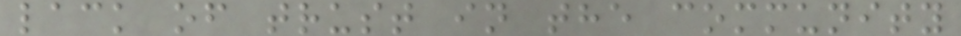lack of trust in the community
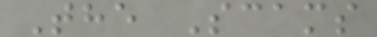The Scams
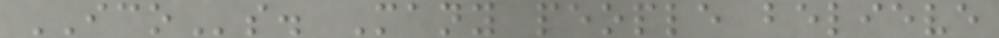ICOs. Many people believe
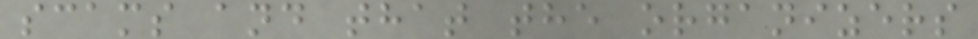scams and that the organizers
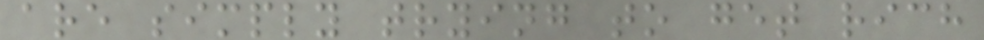are simply trying to get rich
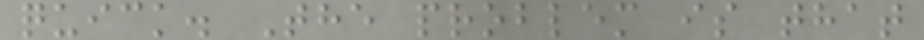quick. The problem is that
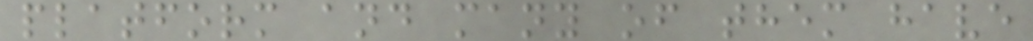platform and many of them have
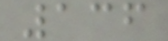136
